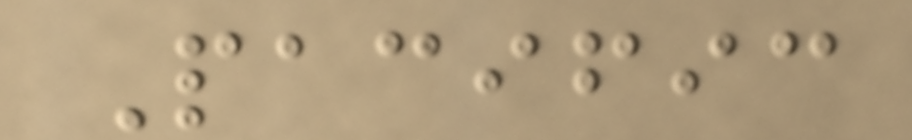Pacific
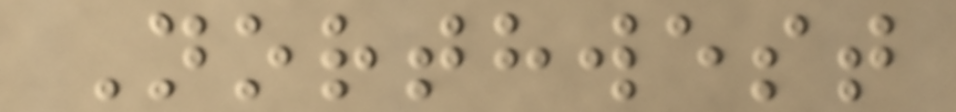Northwest
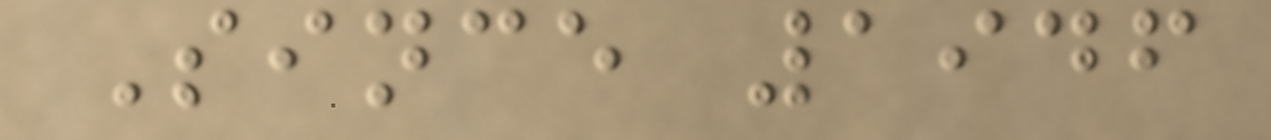Since 1946
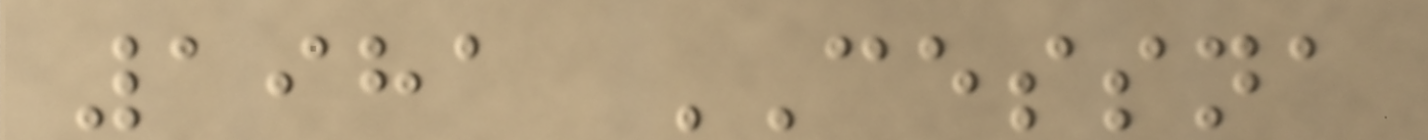1981 CESSNA
